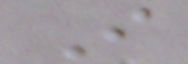I
